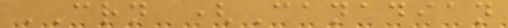CRN (Canadian
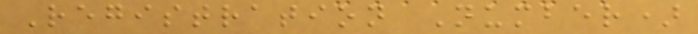Registration Number)
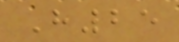H25
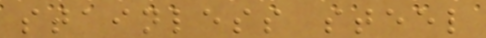stainless steel
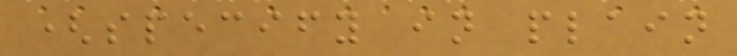(specify in plain
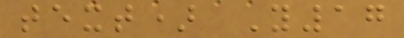text) Y17
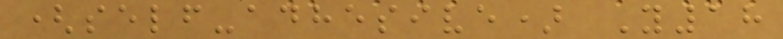(self-adhesive) Y18
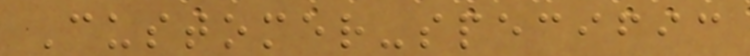Customer-specific
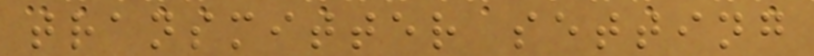transmitter setting
